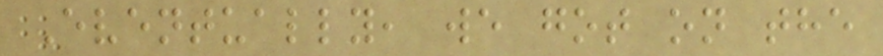Eventually, we got on the
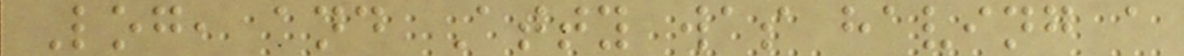Log, and Atty was having a
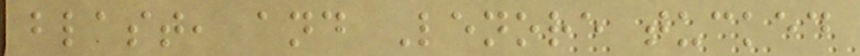blast, and Lenore tucked
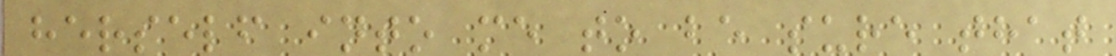herself into me to be sure that
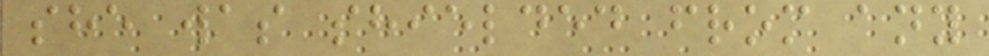she was shielded from any
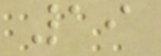19
